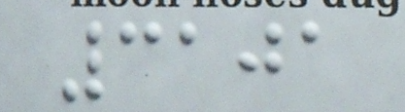3101
